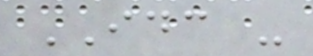IDC -
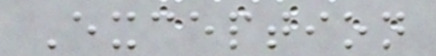Exception
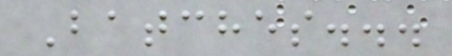Batches...
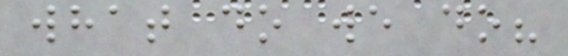what do we do?
